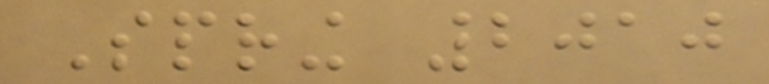Spring 2010
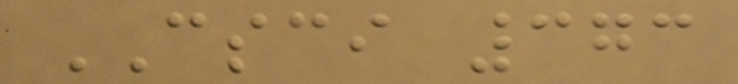CSCI 373
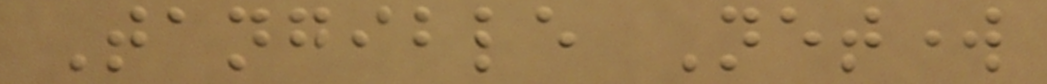Tangible Network
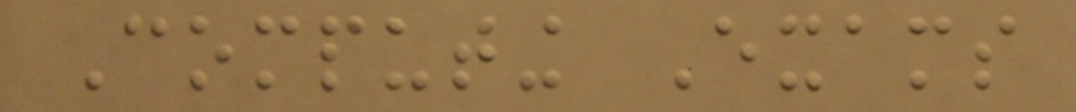Computing Exams
